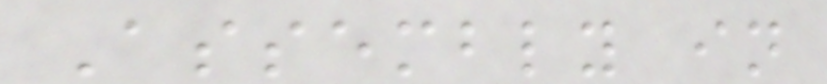Assembly in
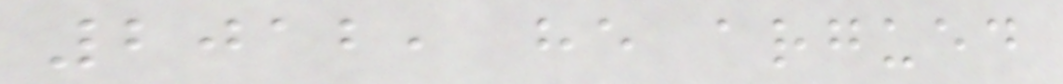2012, he argued
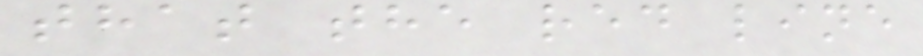that the red line
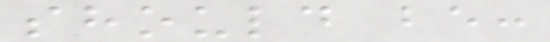should be:
